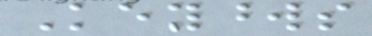Keywords
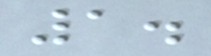1.
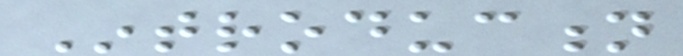Introduction
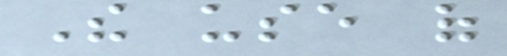The use of
